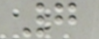7
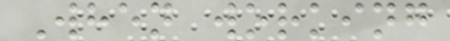When working
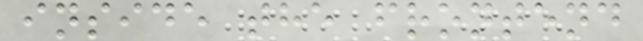inside the frontend
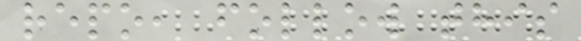repo, follow this
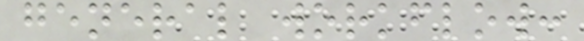general workflow:
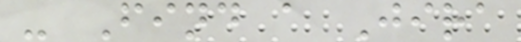- Find a Jira
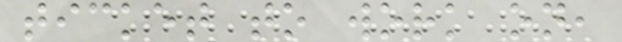ticket to work on,
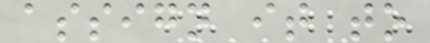assign it to
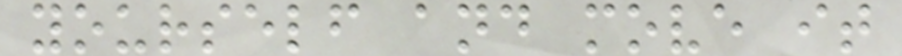yourself and move it
